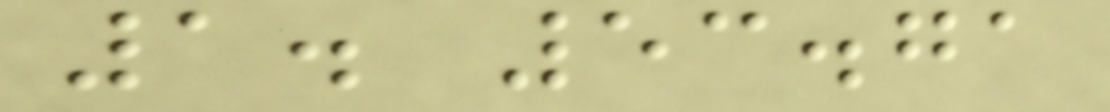1. 53.71
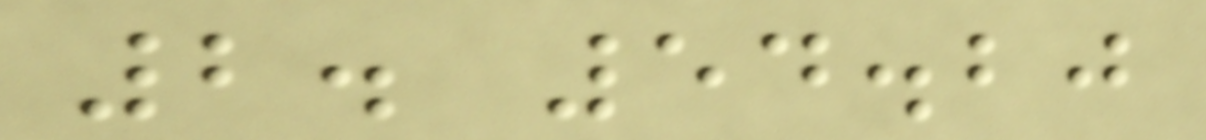2. 54.20
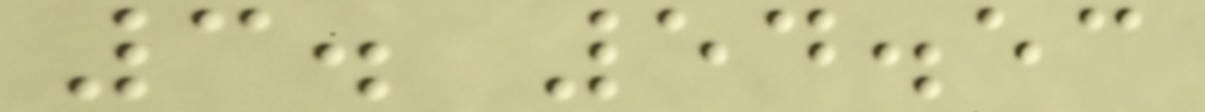3. 54.53
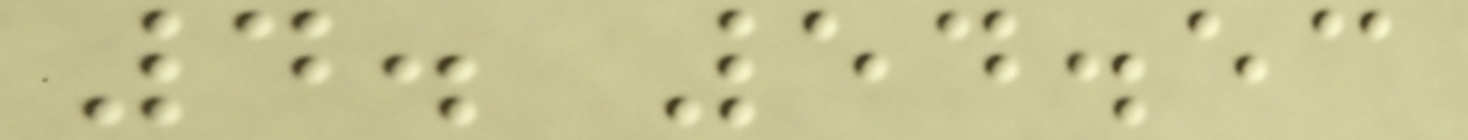4. 54.53
